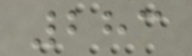283
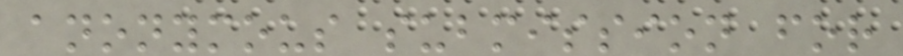anonymous submission for
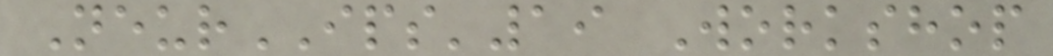NeurIPS'19 Workshop
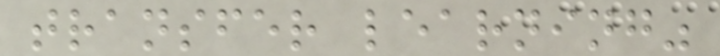transfer learning"
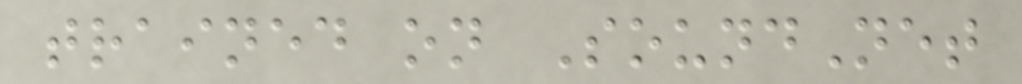trained on SoundNet
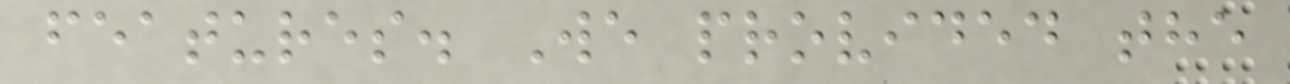features. We provided the
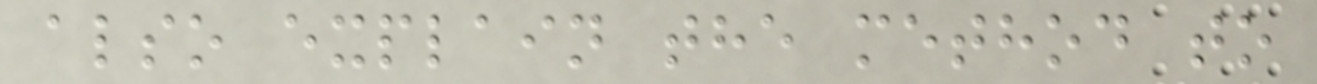also explain the method to
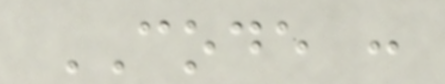CODE :
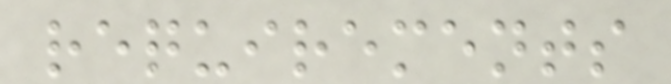requirements
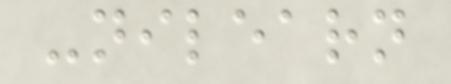-nilearn
